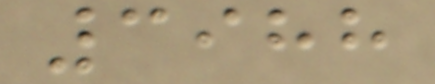3988
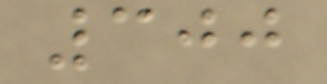300
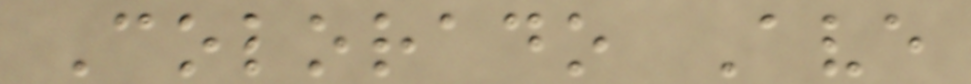Colorado Ave
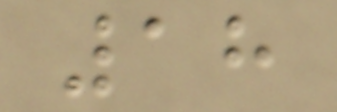18
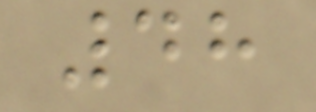48
